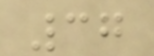37
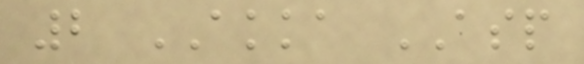2 AKKA ASP
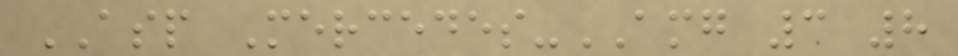ASP Mercedes-AMG 3 8
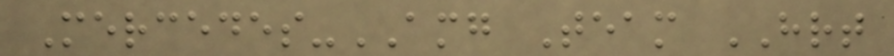Mercedes-AMG Team HRT
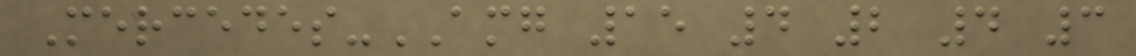Mercedes-AMG 15 4 2 4 3
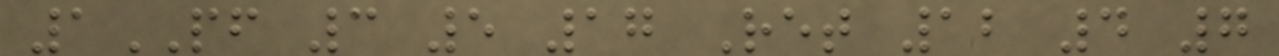1PF 3 5 17 Ret 12 4 7
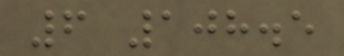6 108.5
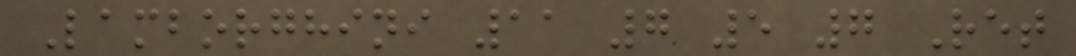Lamborghini 11 7 5 7 Ret
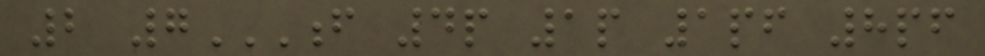2 7F 4P 1P 1PF 8PF
